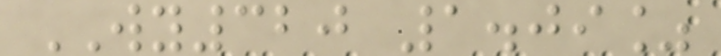WY320 1.09%
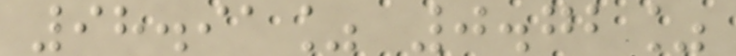98.91% 0.72%
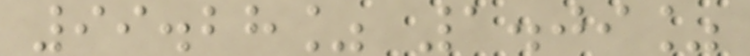99.28% 1.09%
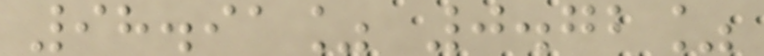98.91% 0.72%
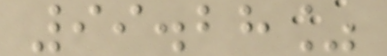99.28%
